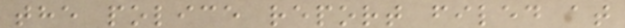the police report filed at
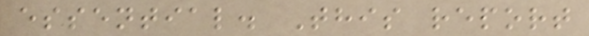essential. This report
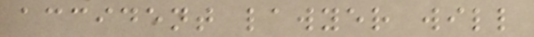accident lawyer will
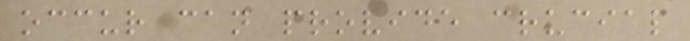occur can provide crucial
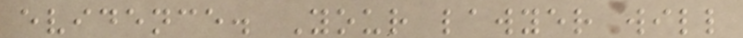evidence. Your lawyer will
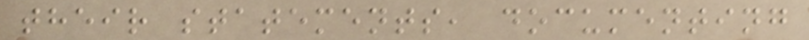their statements, documenting
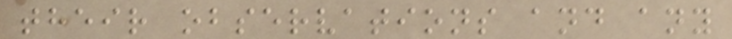their observations and any
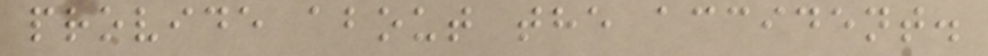provide about the accident.
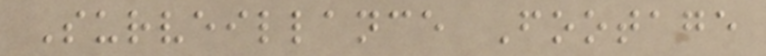Surveillance Footage
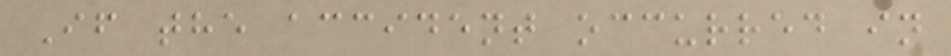If the accident occurred in
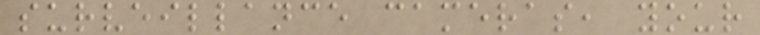surveillance cameras, your
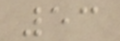53
